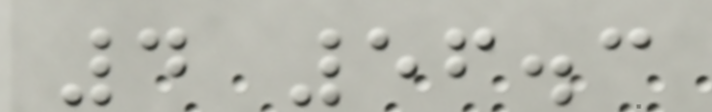4 56.3
